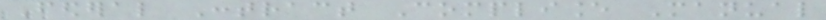Federal Contract Compliance Manual
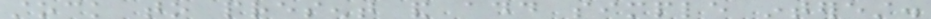stock to present and add simple interest.
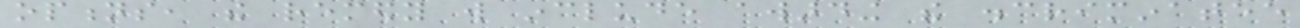options, the remedy will include awarding the discriminatee
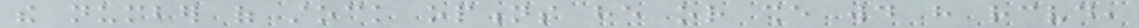the number of stock options he or she would have received,
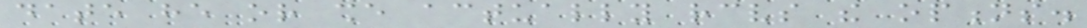date he or she actually receives the options.
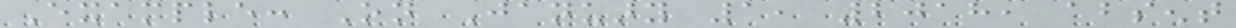Example: On January 1, 2018, absent
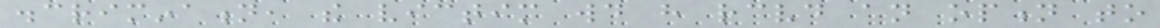discrimination, the victim would have received an option to
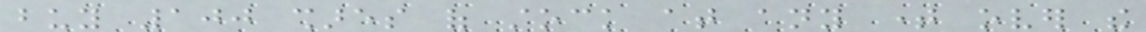buy 100 shares of stock at any time over the
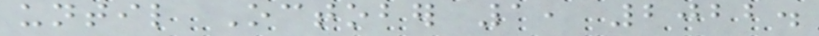until October 1, 2022.
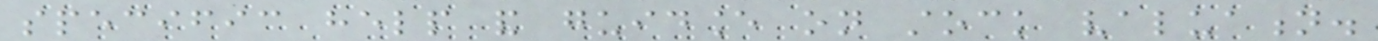specific help and guidance on stock valuation.
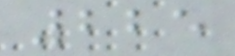225
